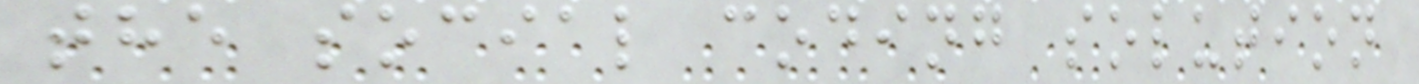the social coding solution
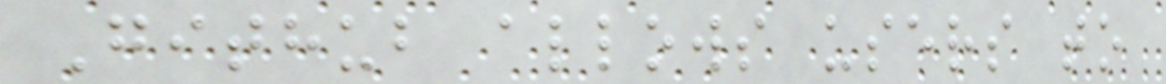Github allows users to
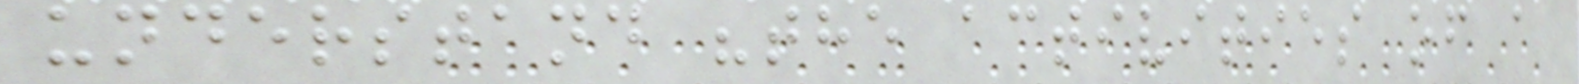understand "the activities of a
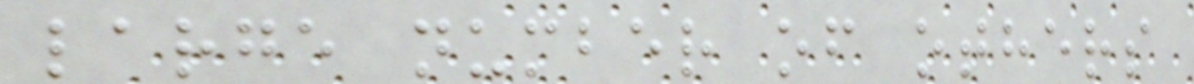large number of others
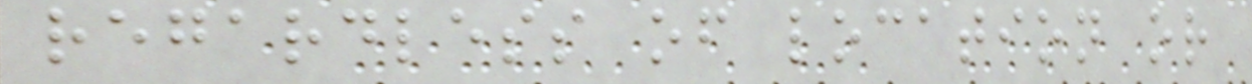regardless of location or
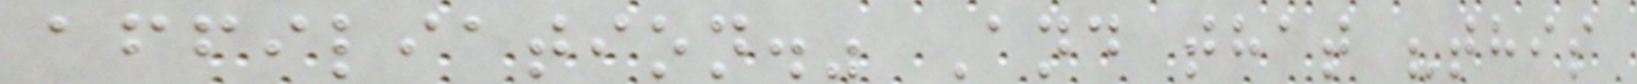affiliation." And that "this
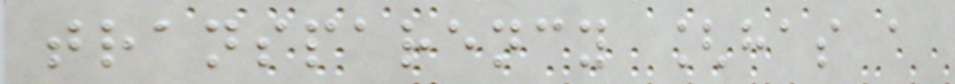transparency [has a
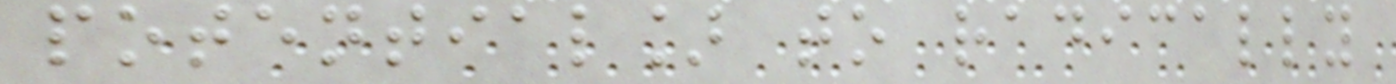potential] to radically
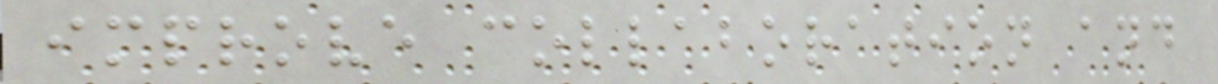improve collaboration and
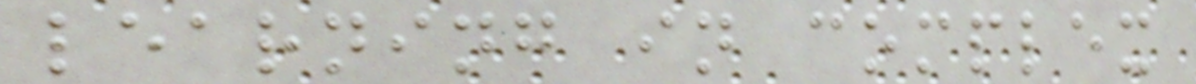learning in complex
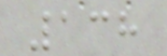138
